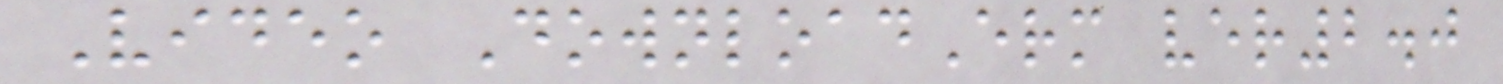Video DownloadErm ver2.0
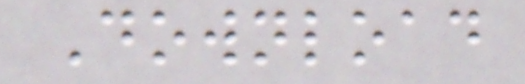Download
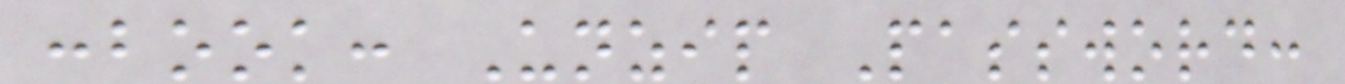:book: Unzip Password:
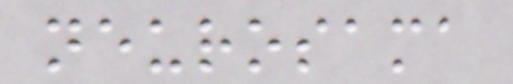neurosama
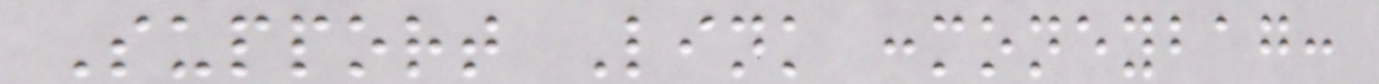Support Link :moneybag:
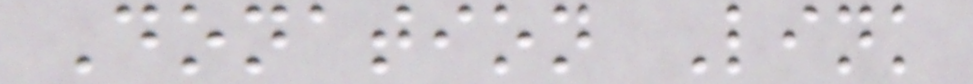Donation Link
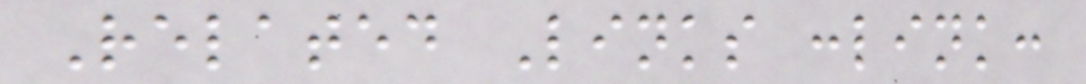Related Links :link:
